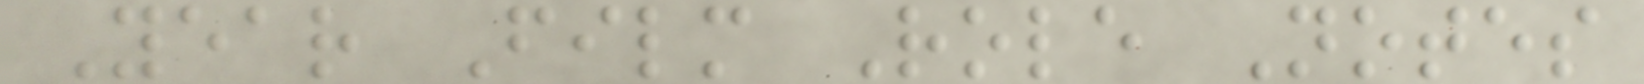Year Film Role Notes
